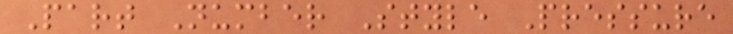Part Number Style Pressure
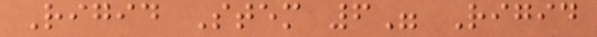Rigid Stem 6" Rigid
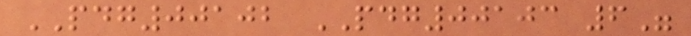PDG00102 PDG00103 6"
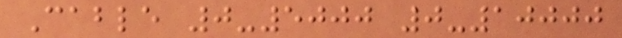Cable 0-5000 0-10000
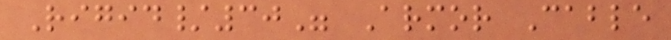Rigid/30" Armor Cable
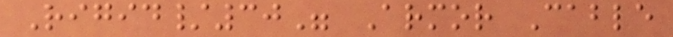Rigid/30" Armor Cable
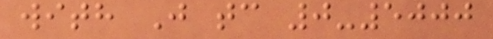with J tc 0-5000
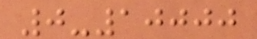0-10000
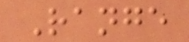Range
